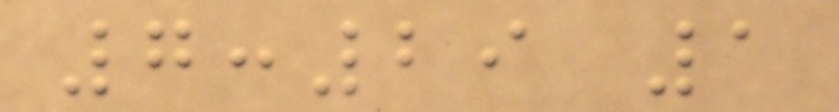7:29 1
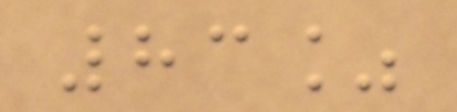83%
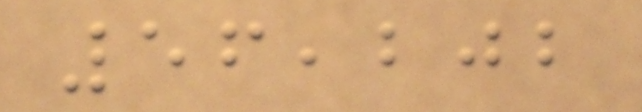56,202
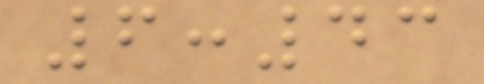6:43
